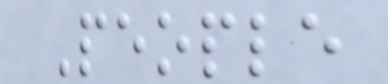People
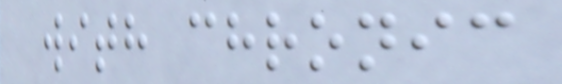with chronic
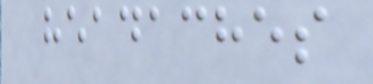headaches
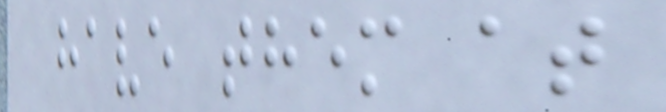have them at
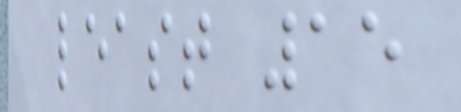least 15
